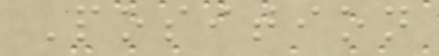Position
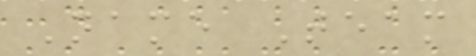Name Team
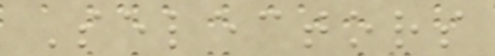Selectors
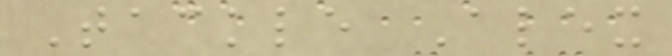Tackle Alex
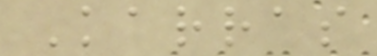Karras
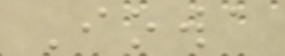Iowa
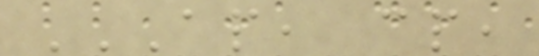AP, CP,
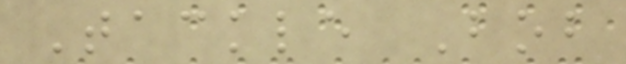Tackle Bob
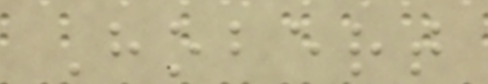Hobert
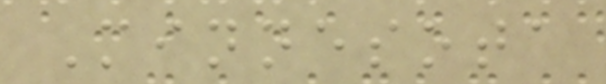Minnesota
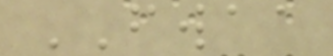FWAA
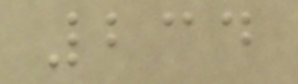234
